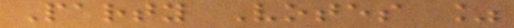Party Votes %
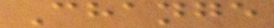Change
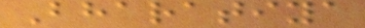Bharatiya
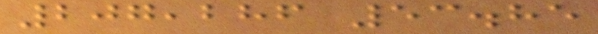207,286 53.85
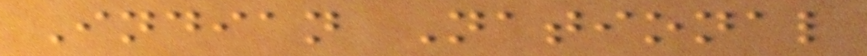Indian National
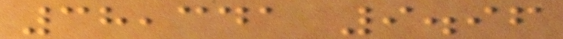38,341 9.96
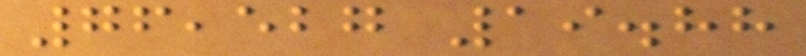76,527 19.88
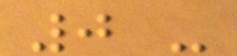0 -
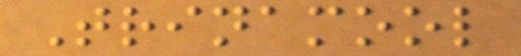Trinamool
